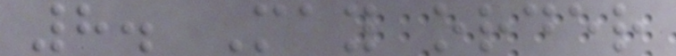8. May order
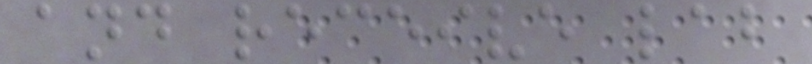and receive lab
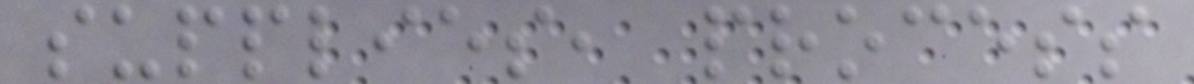supplies, process
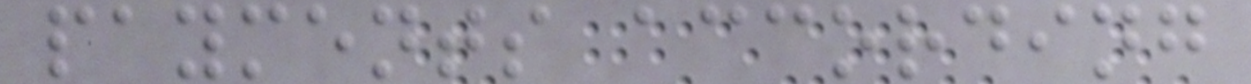payments according
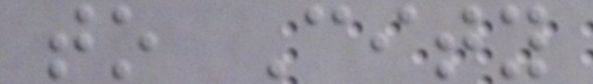to City
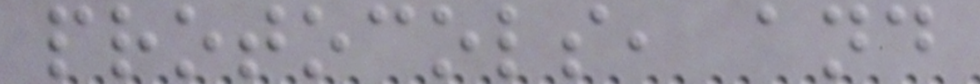protocols, and
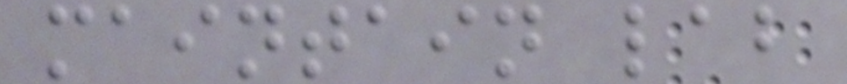maintain lab
